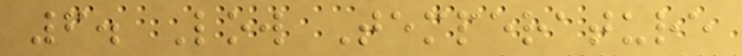6. Low Temperature
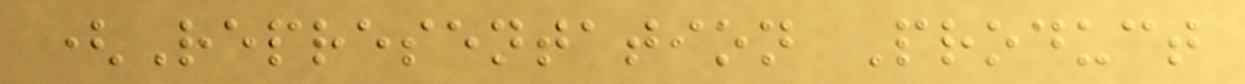(Representation Product
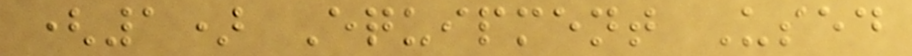(1) Equipment Used
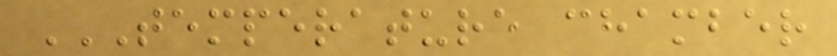TEMPERATURE CHAMBER
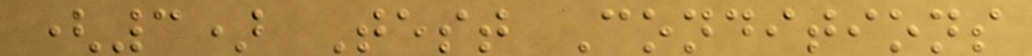(3) Test Conditions
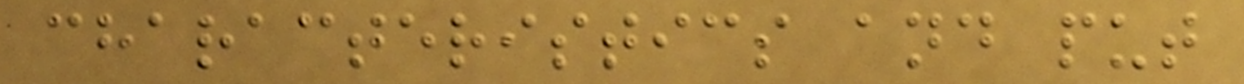characteristics and put
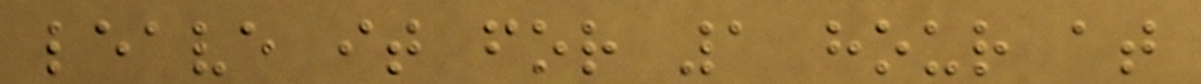leave it for 1 hour at
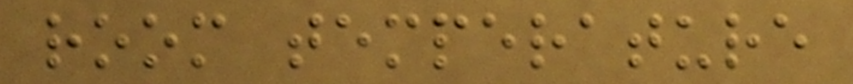room temperature
